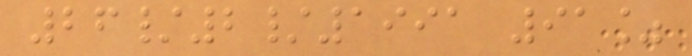26/2/1991 91%
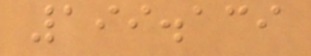199.139
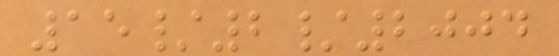15/2/2004
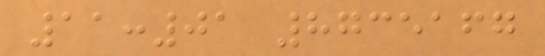11:01 8735167
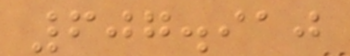607.910
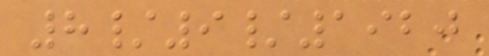8/9/1920
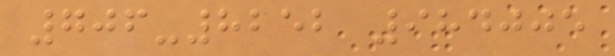706-8252 984005
